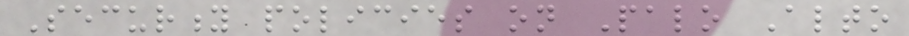Security policies on Palo Alto
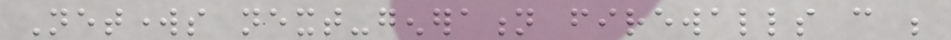Networks next-generation firewalls can be
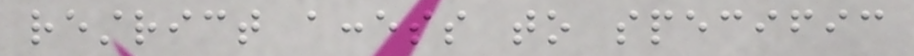restrict access to specific
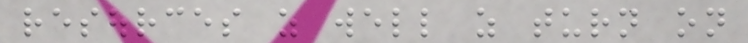resources as well as turn on
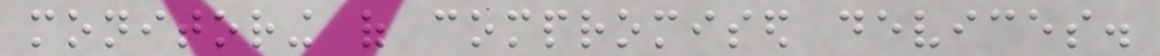monitoring of compromised devices.
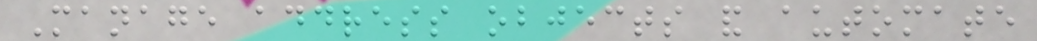Manage address objects and automate
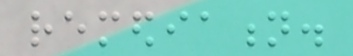remediation.
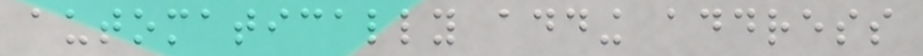automatically adding address
